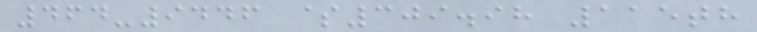464-9446 $309.98 115th
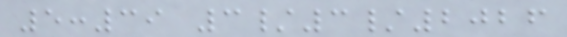5:39 3/3/2026
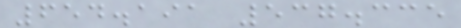654.191 537.335
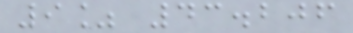9% 43.206
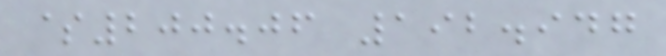$200.06 192.947
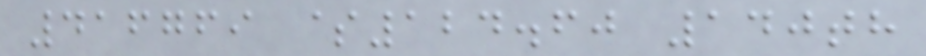416769 $124.60 140th
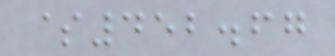$452.67
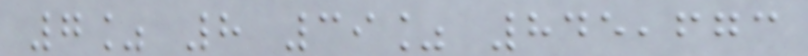7% 8 39% 845,673
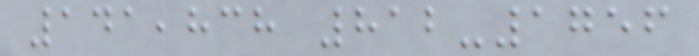141,838 812-1756
